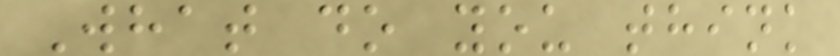What do you think
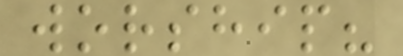worship?
